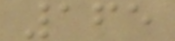165
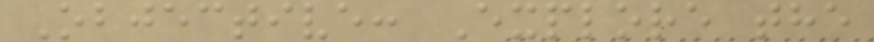Objective: Explore the
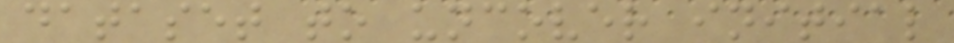dataset to uncover initial
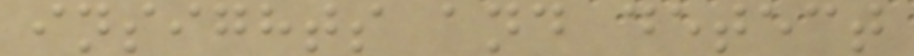insights and detect
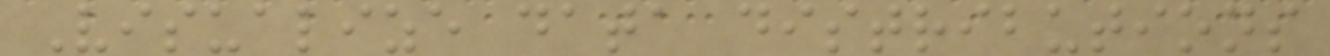Visualize data distributions
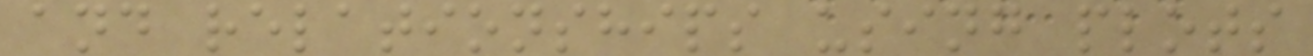and relationships using plots
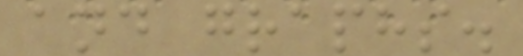and graphs.
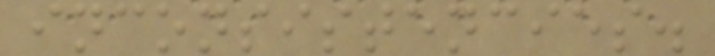inconsistencies.
